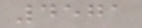4571
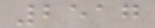2517
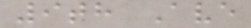9th Ave
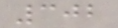302
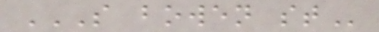S BOWEN ST
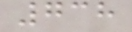738
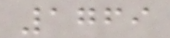1769
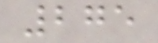275
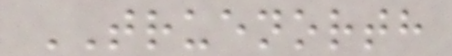TRUENORTH
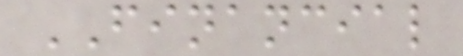FINANCIAL
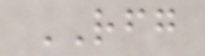RFG
